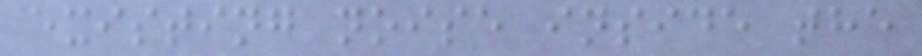existing noise inside the
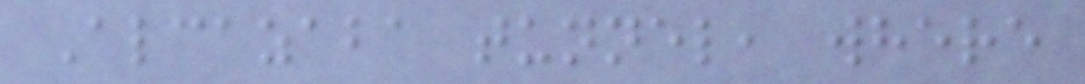Alcazaba tunnel, where
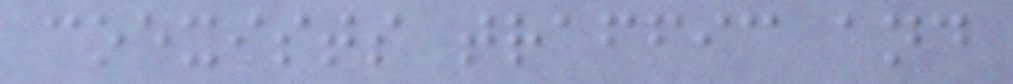coexists traffic and
